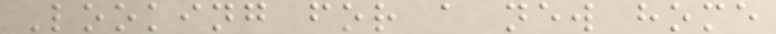Looking for a new home
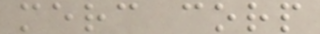merc corp
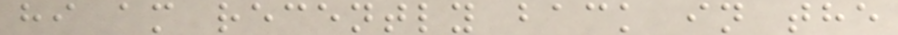hi am recently back in the
